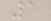1
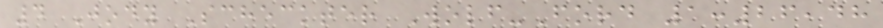4 Jody Scheckter Wolf-Ford 1:26,48
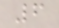6
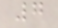7
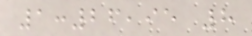1:26,95 8
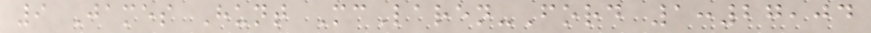9 James Hunt McLaren-Ford 1:27,04
